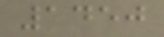1450
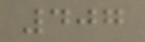407
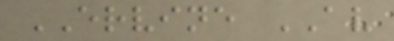ERVINE AV
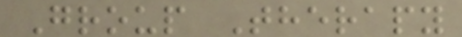Group Therapy
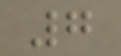7
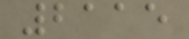2115
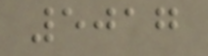5017
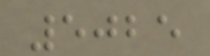5025
